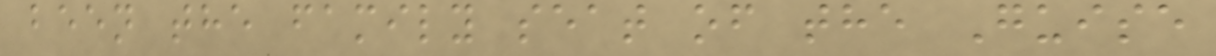been the family seat of the Guise
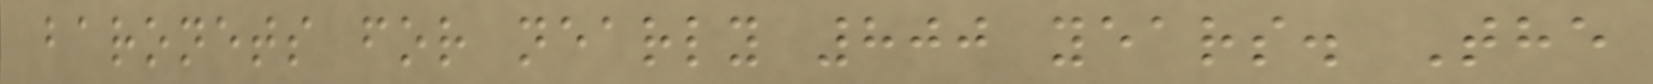baronets for nearly 800 years. The
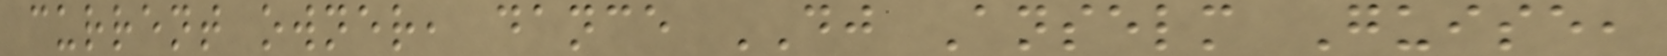current owner, dance DJ Anselm Guise,
